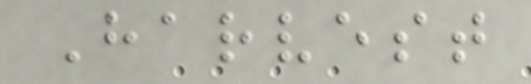Harvest
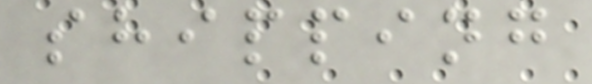shipping
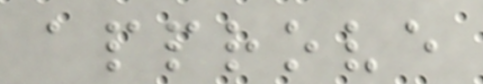approve
